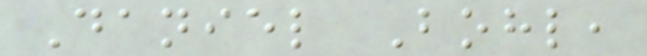Daniel Bohl,
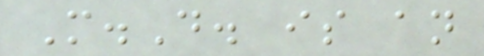M.D. is an
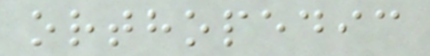orthopedic
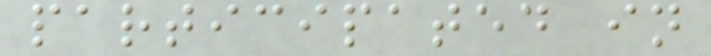participated in
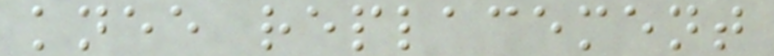knee replacement
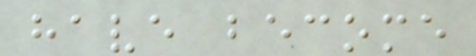have become
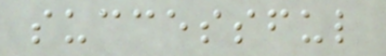successful
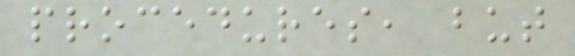procedures, but
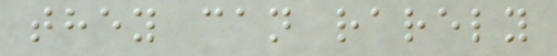they can rarely
